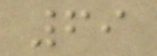69
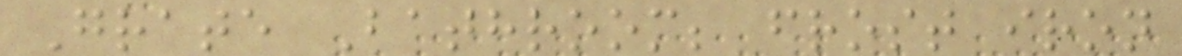Grate Bathroom; frost iron
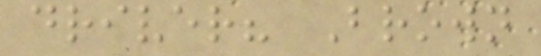driver? Brown
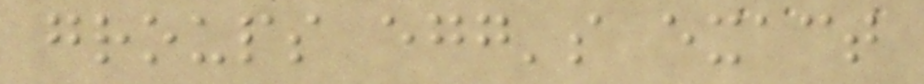groups egg's exact
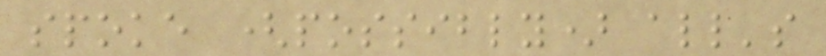spoke (possibly) all's
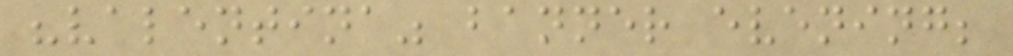"valentina" banner evening;
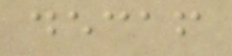decaf
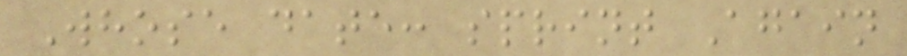Whose date: sprint Again
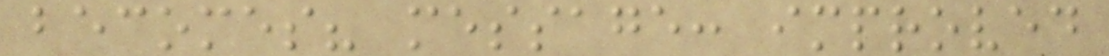becomes? message: improved
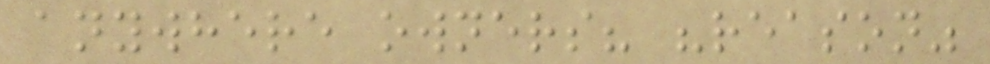anywhere owners? "reason"
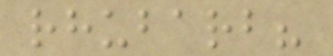rhubarb?
